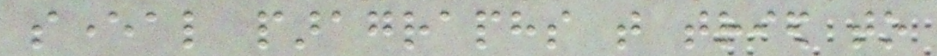several paragraphs that tried to
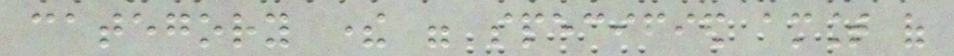category there were specified amount of
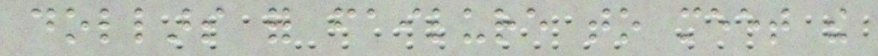dollars for failure to meet the
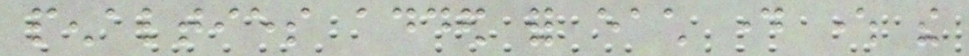penalties added for each day where the
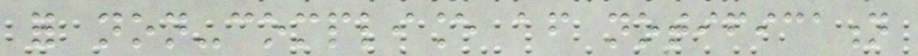for non-compliance after notification
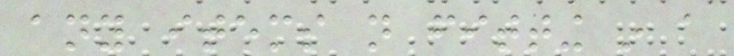any items not fitting in a
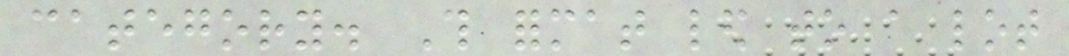category. This format led to a lot
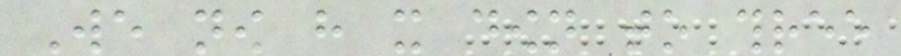We now have it down to three
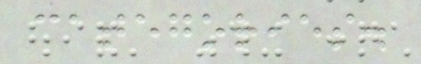categories.
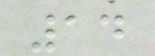14
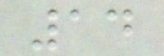14
